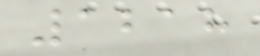1218
